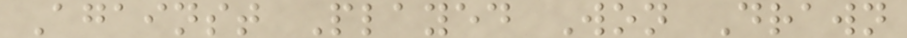Against Played Won Drawn
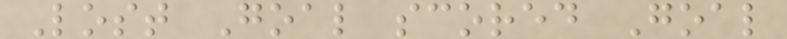Lost Goal scored Goal
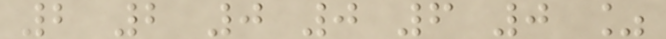2 2 0 0 6 0 %
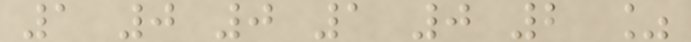1 0 0 1 0 2 %
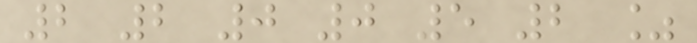2 2 0 0 5 2 %
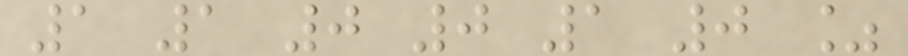1 1 0 0 1 0 %
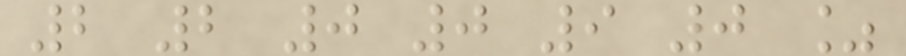2 2 0 0 9 0 %
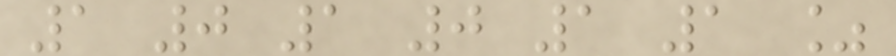1 0 1 0 1 1 %
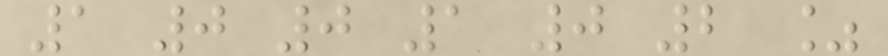1 0 0 1 0 2 %
